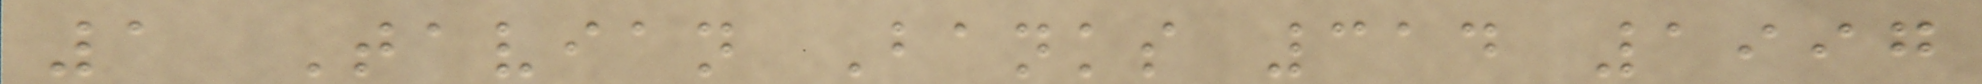1 Tavian Banks 314 1997
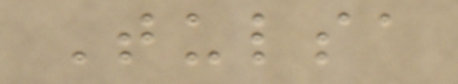Tulsa
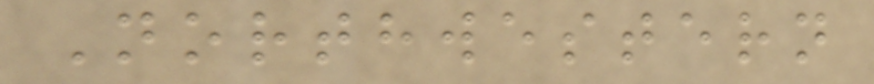Northwestern
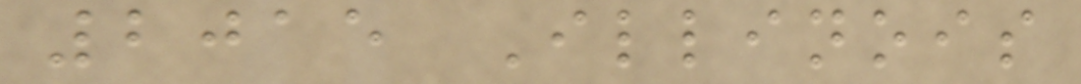2015 Illinois
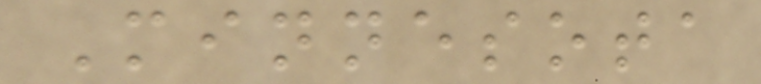Minnesota
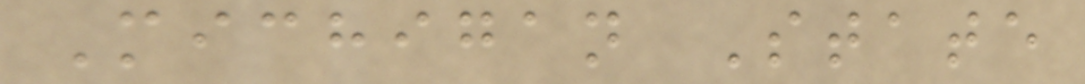Michigan State
